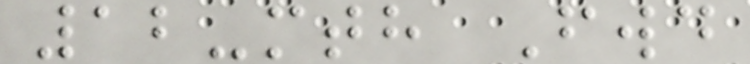12-mth Fwd
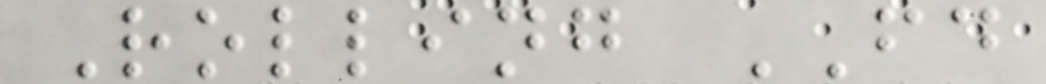Rolling FD
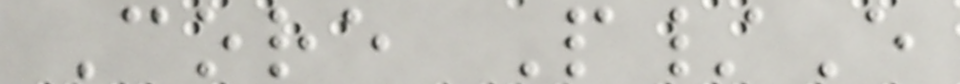Core P/E
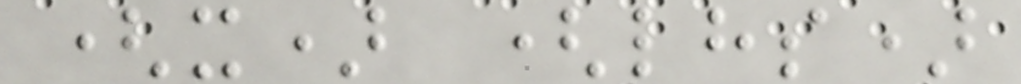(x) (lhs)
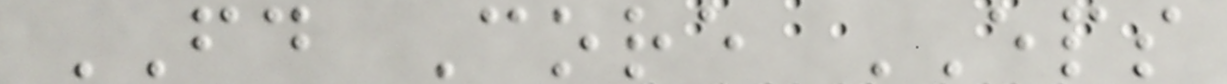FD Core EPS
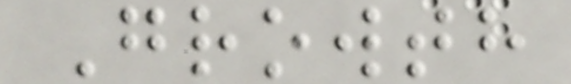Growth
